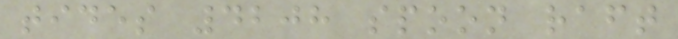tides 4208 spoon raft
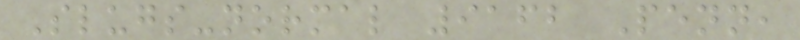Slugs-normal 9162 Penn,
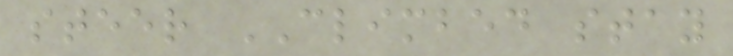steer CLIMBED stay
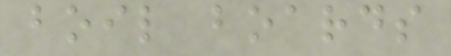boil boards
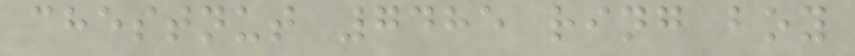chestnut 7485 ring boy
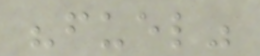"fuel"
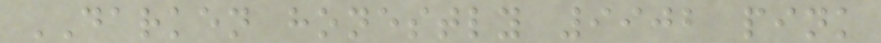DARKEN honestly 9902 pink
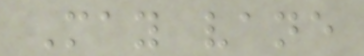May vane
